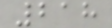218
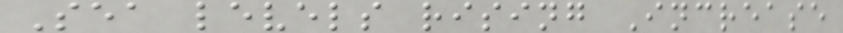Sea levels rising Increase
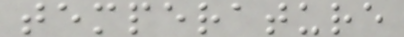temperature
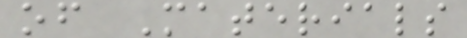of Materials
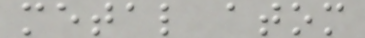metal atom
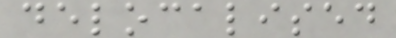delocalised
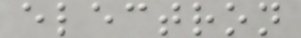electron
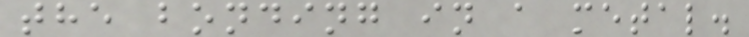the bonding in a metal.
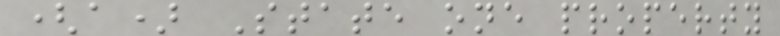(a) State one property
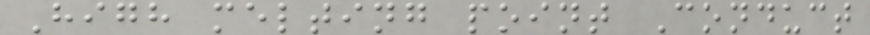High melting point Conduct
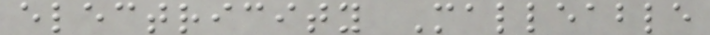electricity Malleable
